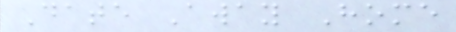Date Away Home
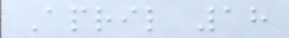April 18
